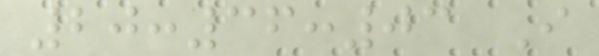20:36:03 I
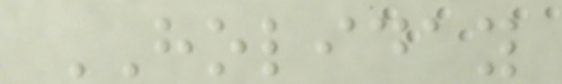HOLIDAY
